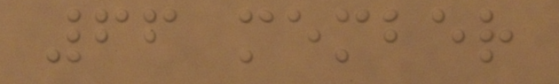66 member
